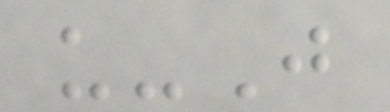u-J
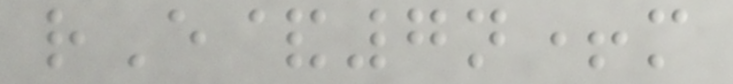rE&7n+m
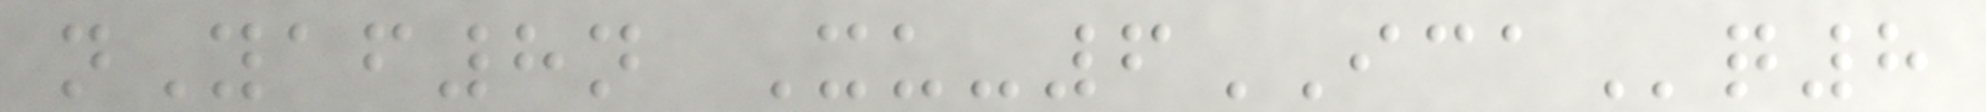nYaf8n Xu-6ICAq8
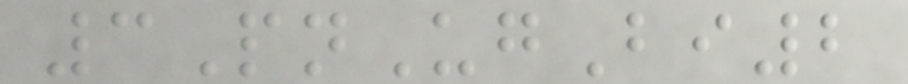3PnUgBi2
